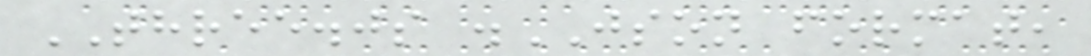THREE.js .JSON format,
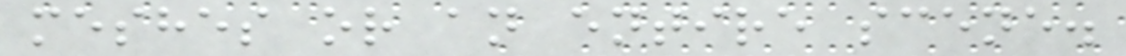meshes or an entire scene.
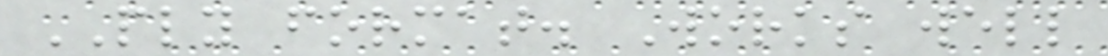PLY format. Works well
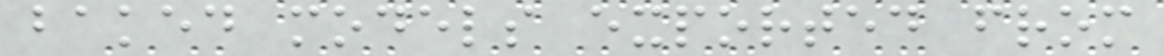baked models exported from
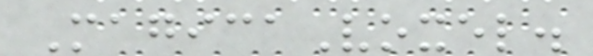MagicaVoxel.
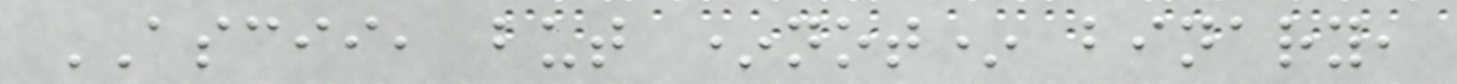ASCII, but *not* binary,
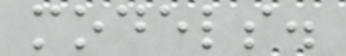models.
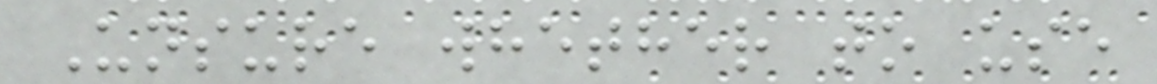Unsure whether to use
